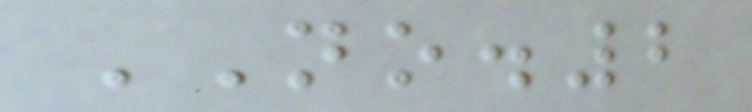NO.2
